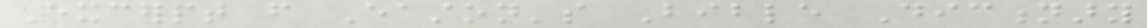Excerpt from Easton's Bible Dictionary
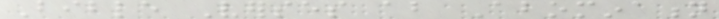Bible Verses about Abomination
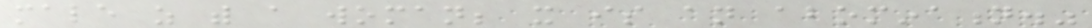male as with a woman; it is an abomination."
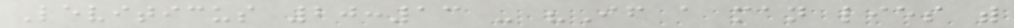Leviticus 20:13 - "If a man lies with
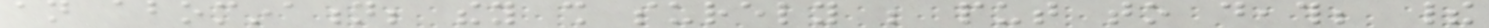an abomination; they shall surely be put to death; their
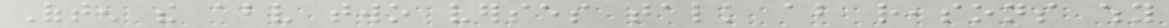Often the above two verses talk about reasons why
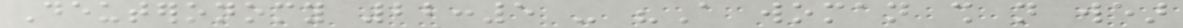Deuteronomy 22:5 - "A woman shall not wear
